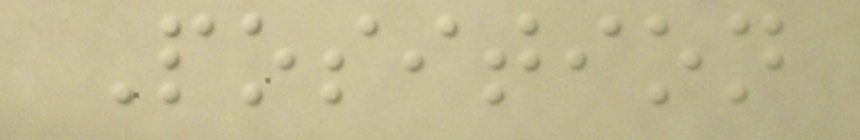Position
